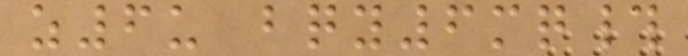z6u bqy6mq#
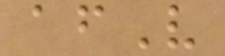afV
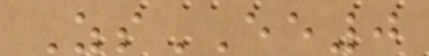ZsEE0
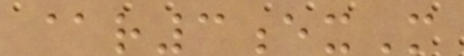@r3exM
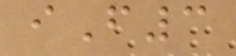iF3
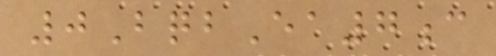0BqbEa7c
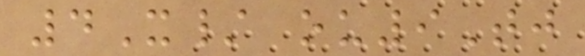4X/ ou9Tj
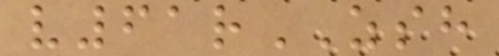v61rZSH
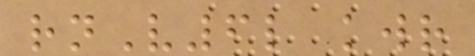rnV6l kwr
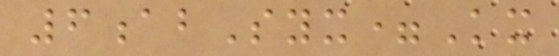6abSyx=Kx
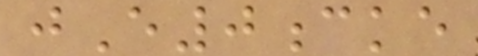jE0cke
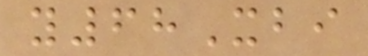y68Xbi
